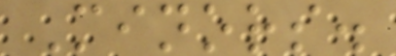Minors.
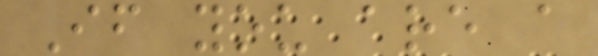If you are a
